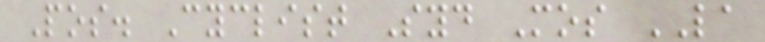Pos. Cyclist Syd Mos LA
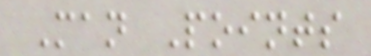Man Points
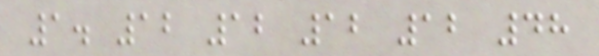1. 12 12 12 12 48
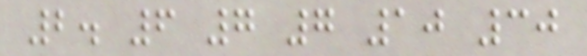2. 6 7 7 10 30
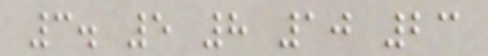3. 5 8 10 23
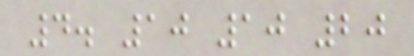4. 10 10 20
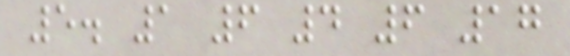5. 1 6 4 6 17
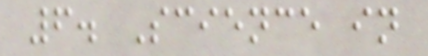6. Science in
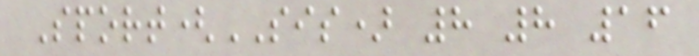Sport(SIS) 8 8 16
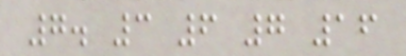7. 3 6 7 16
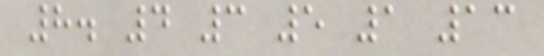8. 4 3 5 1 13
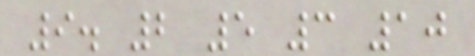9. 2 5 3 10
